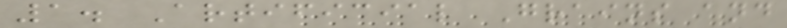1. Artificial Grains and
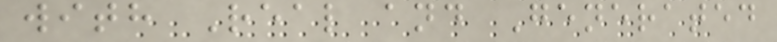with Real and Generated
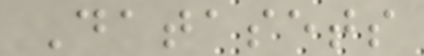Datasets
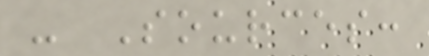- Sources:
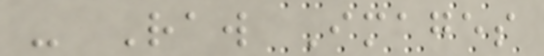- Raw Images
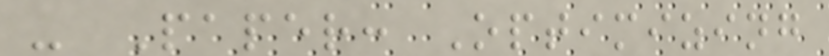- Paper: Optimizing
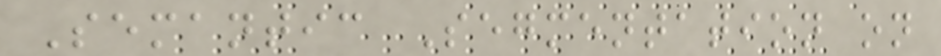Semantic Segmentation on
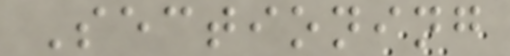Sectioning
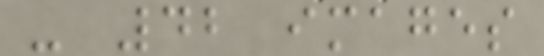- 42 images
